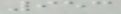953
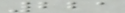221
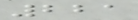221
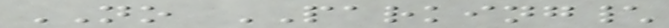NO PARKING\
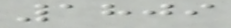1809
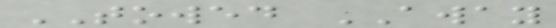TOWED AWAY
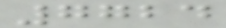7724
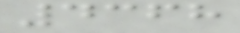4368
